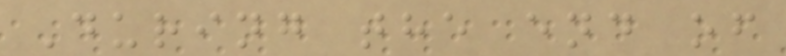During the end of
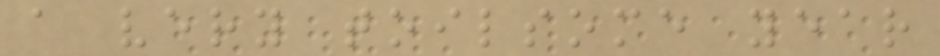a very toilsome year
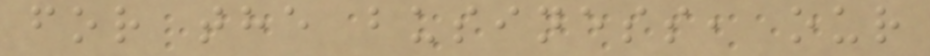for the business, our
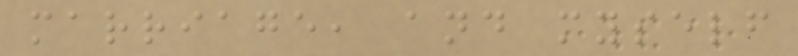marriage, and myself
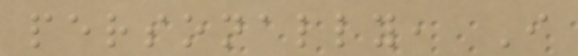personally, I
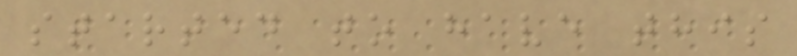started to have this
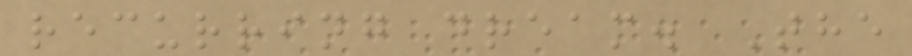recurring dream. The
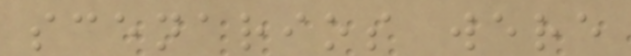scenarios were
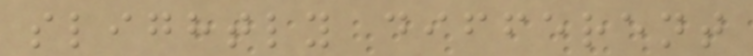slightly different
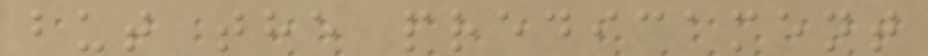but the predicament
